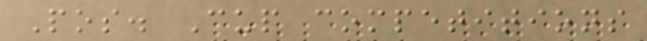Pos. Cup competitions
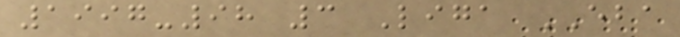1997-98 3 Liga EBA
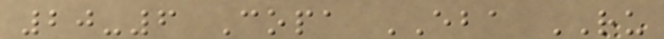20-6 Copa EBA RU
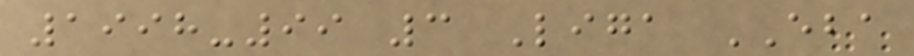1998-99 3 Liga EBA
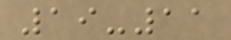19-11
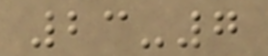23-7
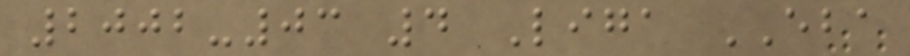2002-03 4 Liga EBA
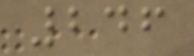246
